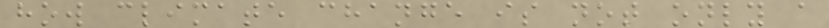how climate change is not only a
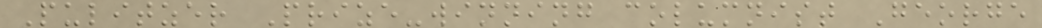Pulitzer Prize-winning columnist George
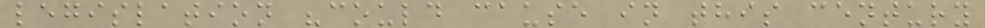legislation "could cause in this century
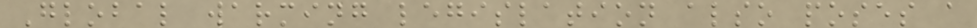Global warming legislation also poses a
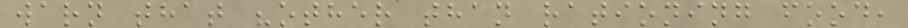warn that "other than rationing food,
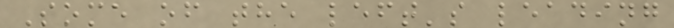Some of the left's leading
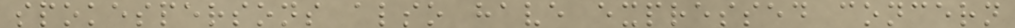spokespersons also have expressed concern
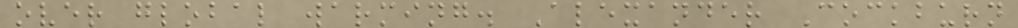over global warming. Alexander Cockburn
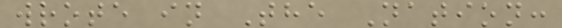wrote in The Nation:
